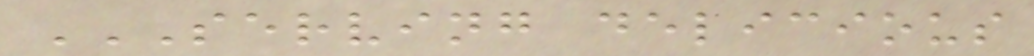SERVING DELICIOUS
